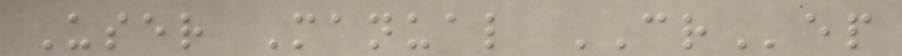User Manual CRep
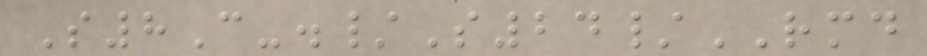S8C-./S24/RMD
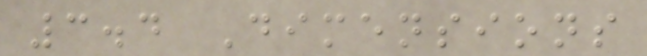3.4 Dimensions
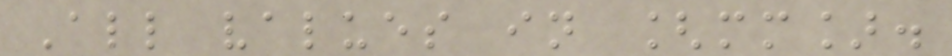All values in [mm].
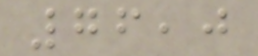76,0
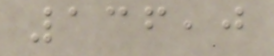136,0
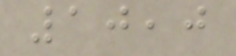10,0
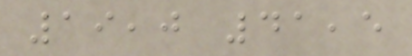19,0 41,5
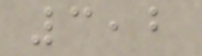3,2
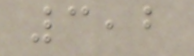3,2
